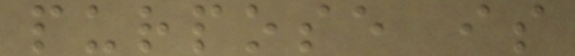purpose is
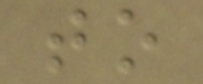to
